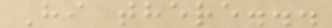Hi there...
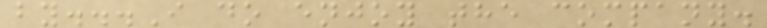by...I do enjoy the company.
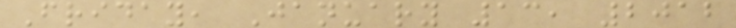Friday, January 13, 2012
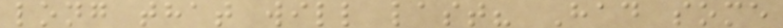long that will last? Had some
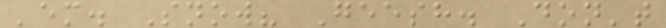'em. Snow? Geesh. Don't
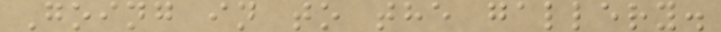Going in to the gallery.
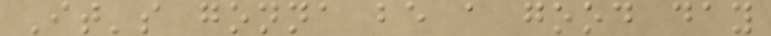It's gonna be a good day
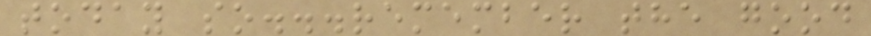today so...remember the good
